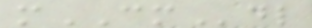mCMdl
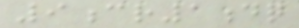9cr1dq
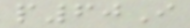p60I
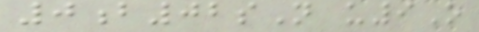0b02sN u9O
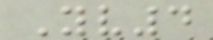Yv4
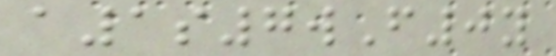a1s7wF0y
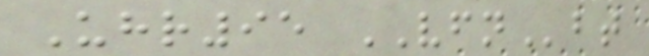Uhr95 VFNbt
